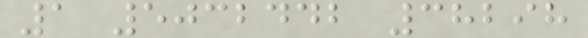1 5032442 38298
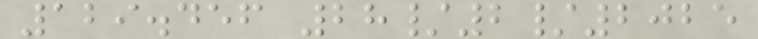129.456 28/2/2025
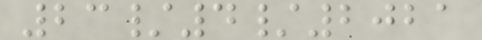23/4/2021
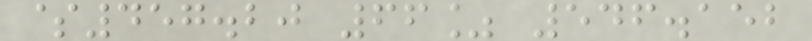$457.20 66% 546.152
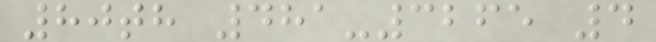80th 481-3265 4
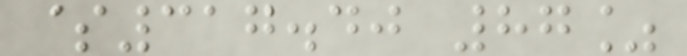$317.40 87%
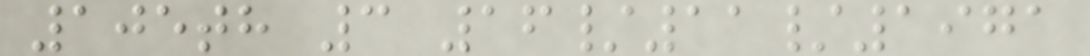105th 3 16/11/1971
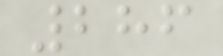286
